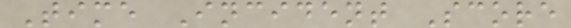Time Incident Score
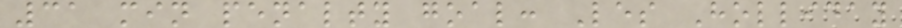31 min penalty goal: Les Holliday
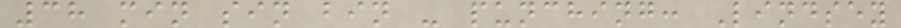38 min sin bin - punching: Lindsey
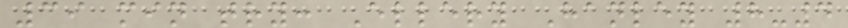39 min try: Ellery Hanley 8-4
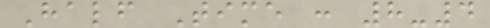Half Time : 8-4
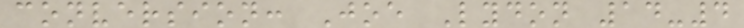conversion: Joe Lydon 14-4
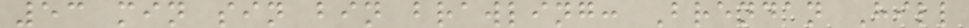53 min sin bin brawling: Brendan Hill
